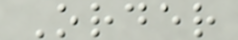Order
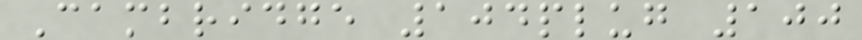Cambridge 104plug 100
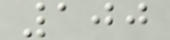100
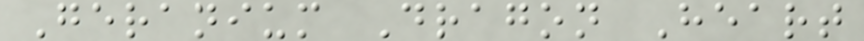Geranium Dragon Heart
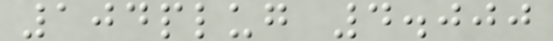104plug 4.000
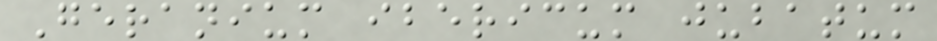Geranium ibericum jubatum
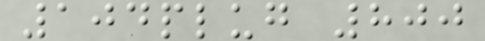104plug 800
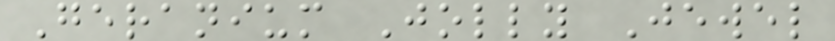Geranium Jolly Jewel
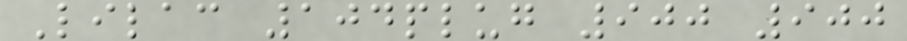Lilac 104plug 900 900
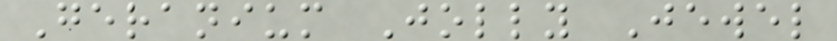Geranium Jolly Jewel
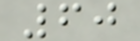60
